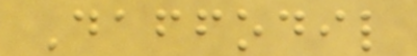Daffodil
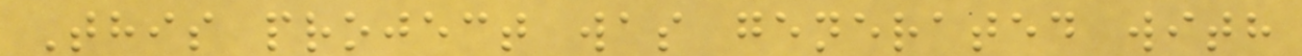This project was generated with
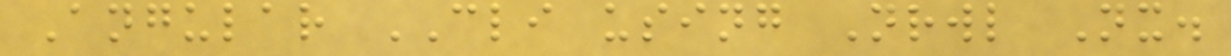Angular CLI using Nrwl Nx.
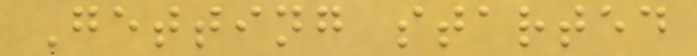Getting started
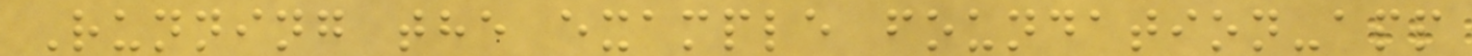Running the example foundation-app
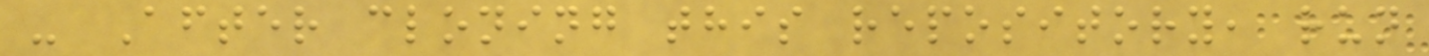- After cloning this repository, run
